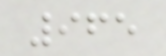965
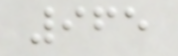965
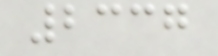2337
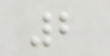2
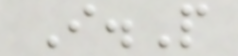I.P
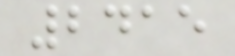2415
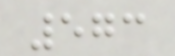573
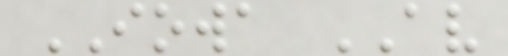IOWA AV
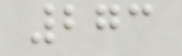273
